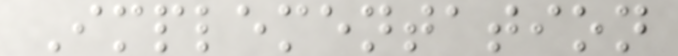Implementation
